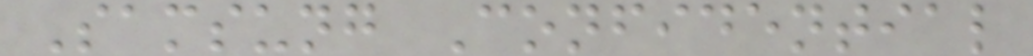Samsung Confidential
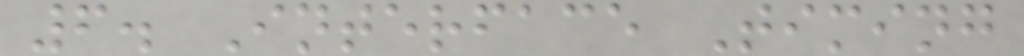6. Interface Timing
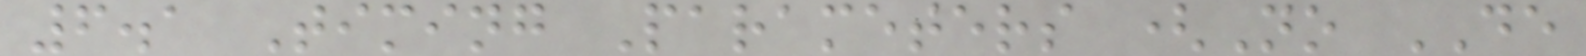6.1 Timing Parameters (No DE
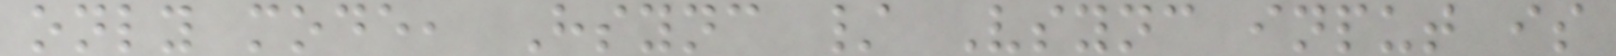only mode, Hsync / Vsync input is
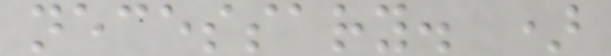necessary. )
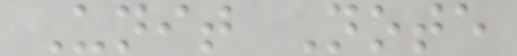Unit Note
